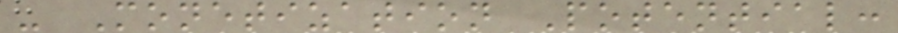- Monetization Potential:
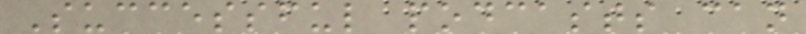Successful podcasts can
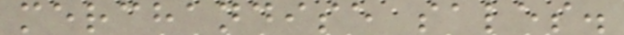merchandise sales.
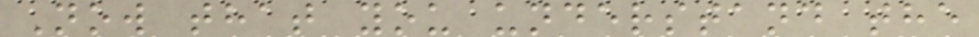Now that you understand the
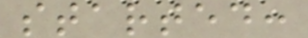started:
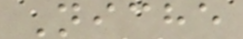Niche
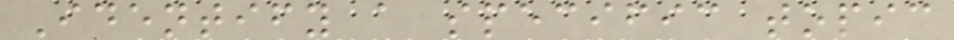Identify a specific topic
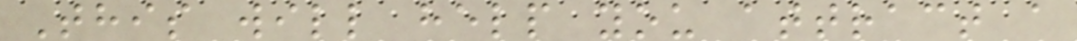This will help you attract a
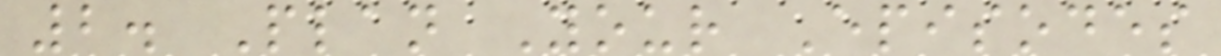2. Plan Your Episodes
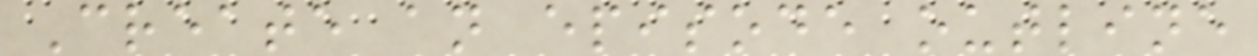Create an episode outline
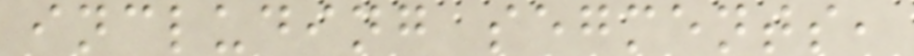including segments,
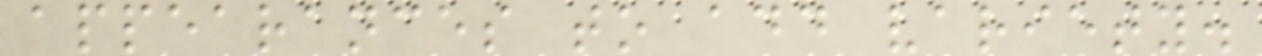appearances to add variety.
